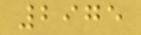2975
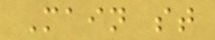Main st
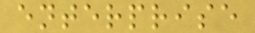enterprise
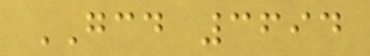GCD 3694
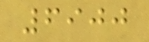6900
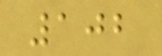102
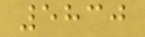5830
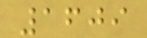1609
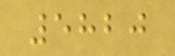5820
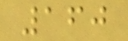160
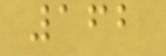162
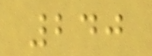240
